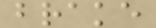brake
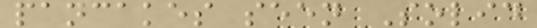pancakes seen Solid
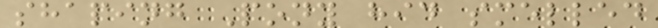shaping Pony hid smelled
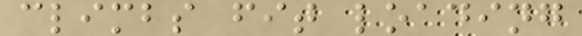climbs fit loading
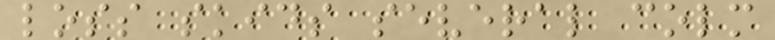loss skids several colm
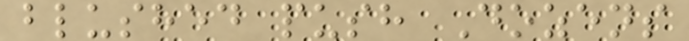blushed push Dozens
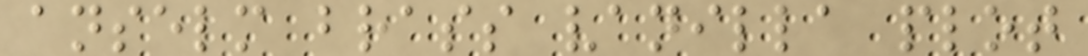anselm brass vanilla plot
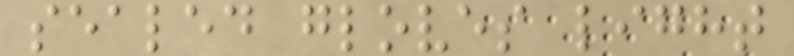sealed gloves light
